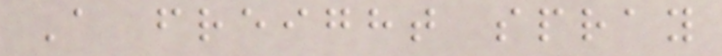A freight spray
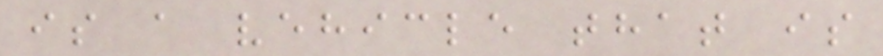is a vehicle that is
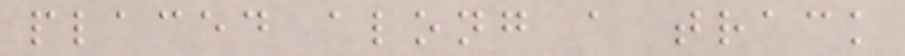placed along a track
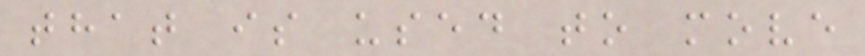that is used to move
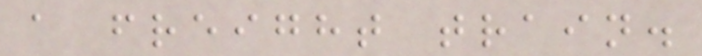a freight train.
